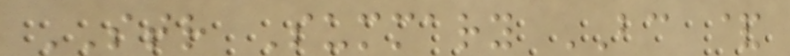STR Summary BC &
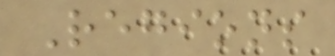Regions
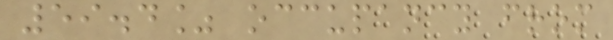59.4% occupancy from
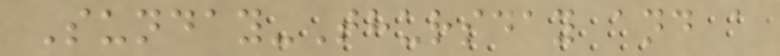Sunday-Thursday and a
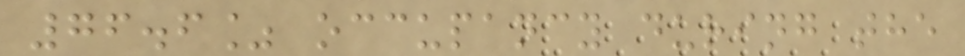76.6% occupancy during the
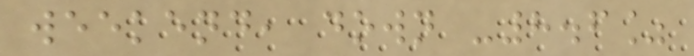weekend, down -8.6%
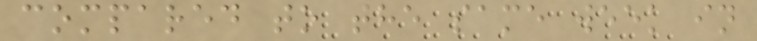compared to the same week in
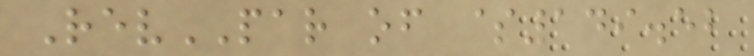RevPAR of $149.52
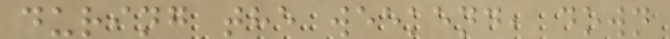during the weekend, down
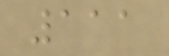111
